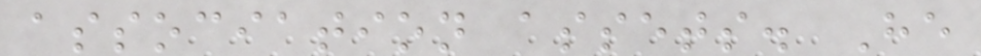association assets. He
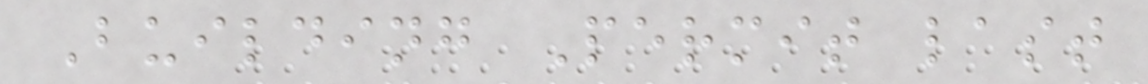Building Permit last
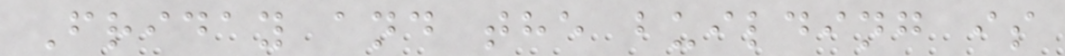Friday and the building is
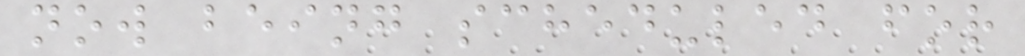now being scheduled for
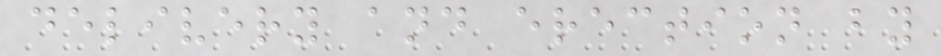delivery and erection by
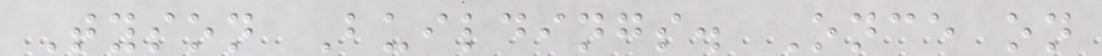Tyson Buildings. Once on
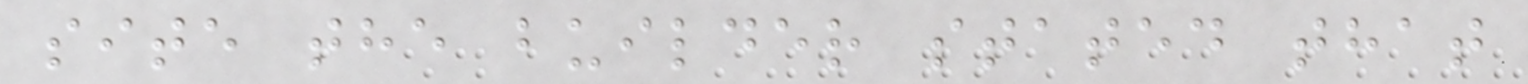site the builder stated that
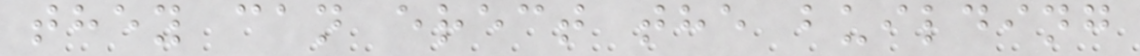they can erect the building
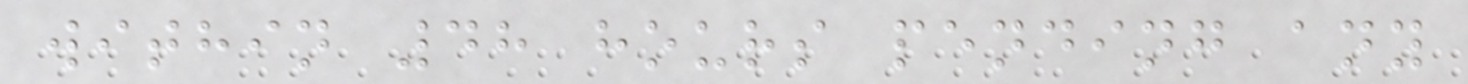within 48 hours pending any
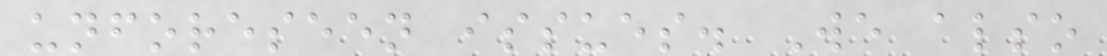unforeseen issues. We also
